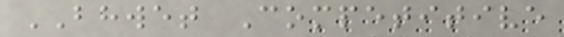BHWET Competitive
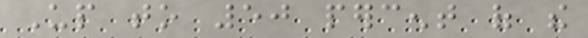Up to 50 percent of the
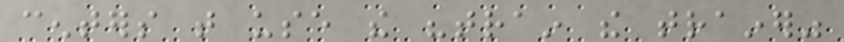centers that use the "train the trainer"
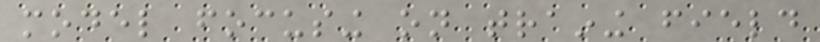model focusing on training field
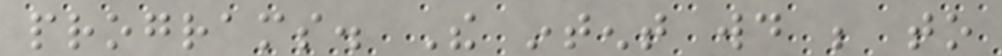programs. The intent would be to
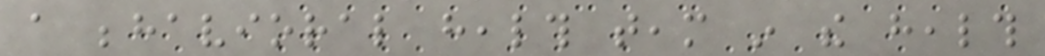a behavioral health team in the health
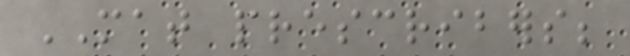MAT prescribers;
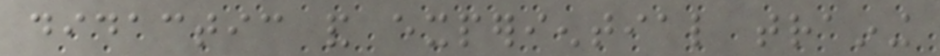didactic and experiential training
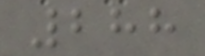288
